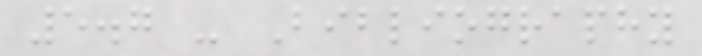5.7 - Bibliography
